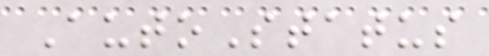AutoStatus
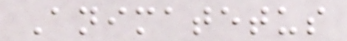Animatetus
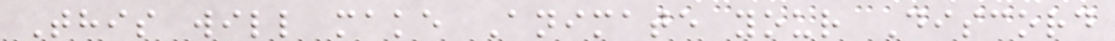This will make Animate your Discord
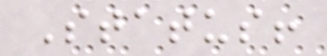Status!
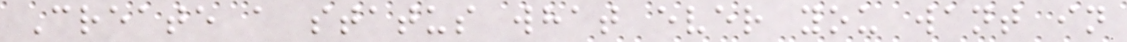Create a status what ever you want in
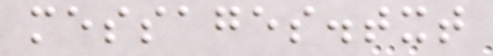messages.txt
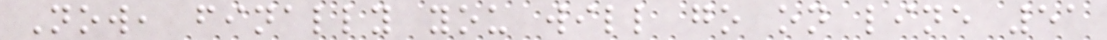Now, finally you will go on line 51
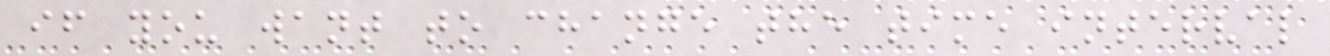if you want to change the time interval
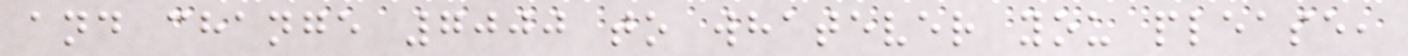and change 7000 to whatever you please,
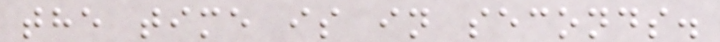the time is in seconds.
